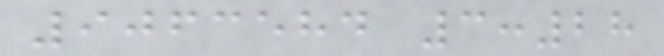9063584 3:28
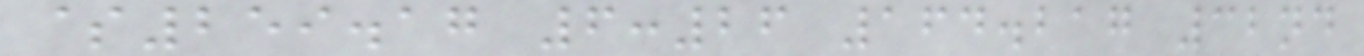$259.17 6:26 164.217 32nd
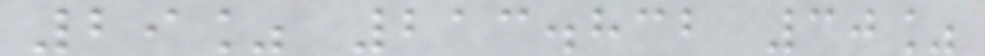29% 213.832 30%
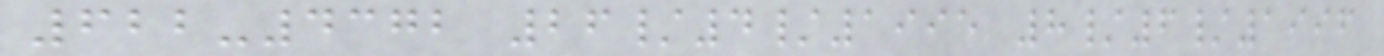622-4372 26/4/1995 8/6/1996
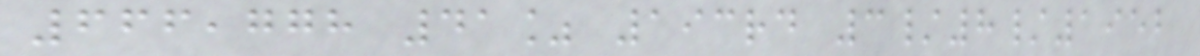666,778 41% 193rd 3/8/1952
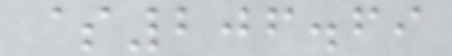$206.69
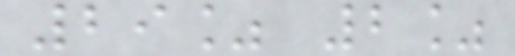29% 2%
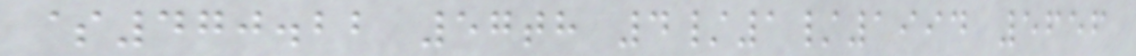$470.22 57th 4/1/1994 5656
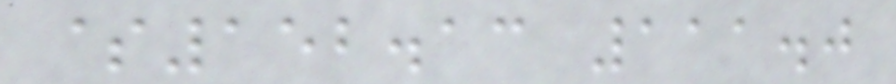$152.13 111.0
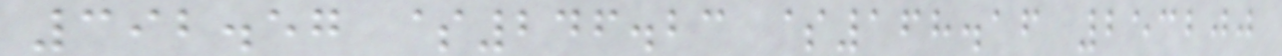392.57 $246.23 $168.16 253200
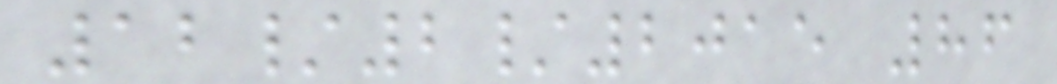12/2/2015 86
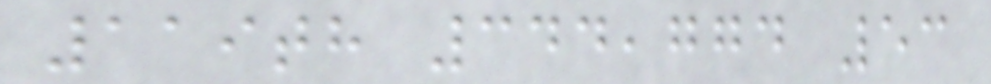119th 344,774 53
